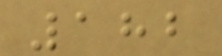182
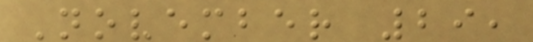November 29,
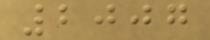2007
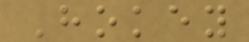Hokey
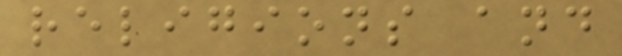religions and
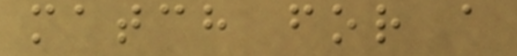match for a
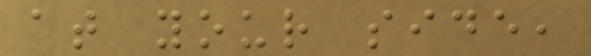at your side,
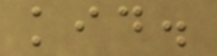kid.
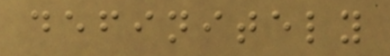definitely
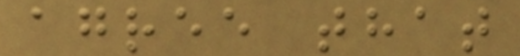agree that
